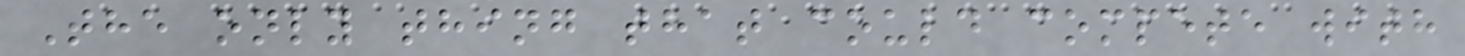The only thing that could compete with
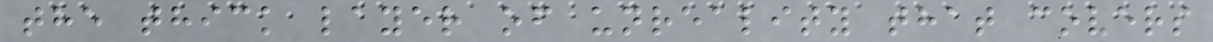the thick layer of unreality that covers
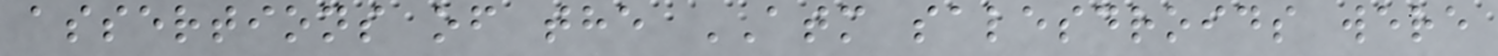assertions of the ATM salesdroids were
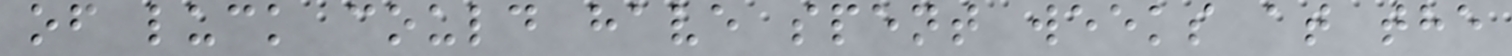of luck could have spent weeks at the
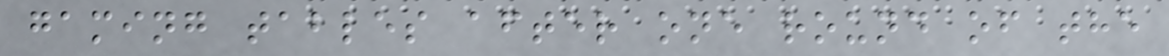gaming tables after one round of the
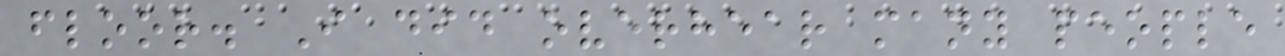floor. I did overhear many people
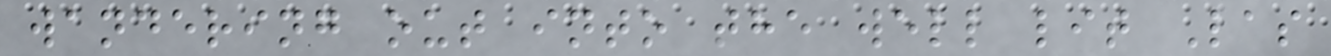wandering out into the well lit Las
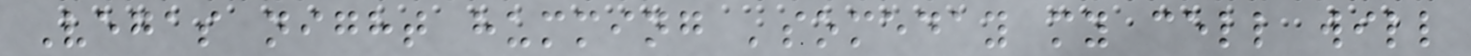Vegas night humming 'someday my cell will
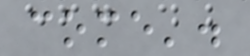come'.
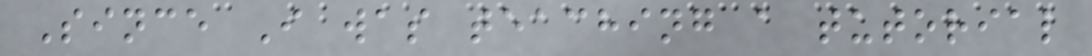Since I was teaching a tutorial
